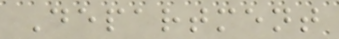Department
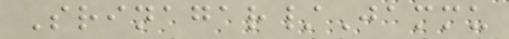Srinagar/Jammu
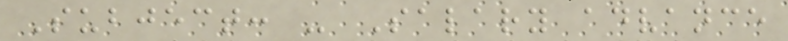Subject: - Salary advance
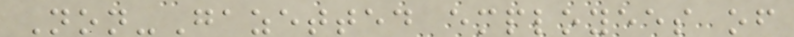Non-Gazetted employees of
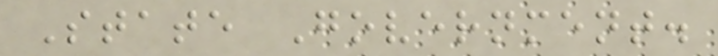State Government.
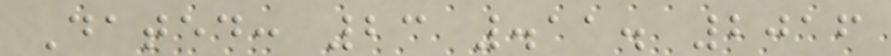Dated: 23 .11. 2016
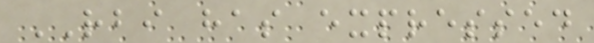RBI has expressed
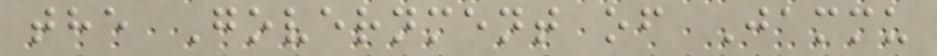the Government of Jammu
